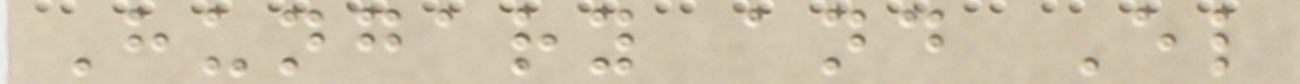Hungary and El
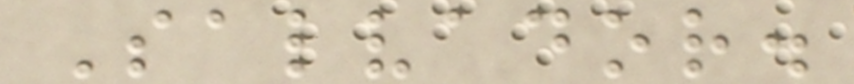Salvador.
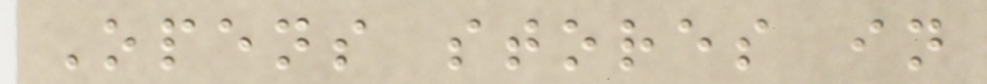Opens stores in
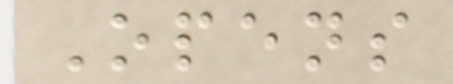Opens
